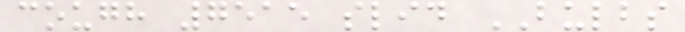cough 7515 slid BULBS
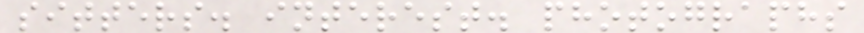sitters. interest. photographs
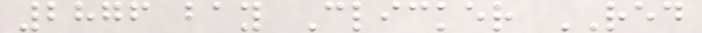2876 bay Clicker RED
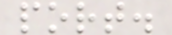port.
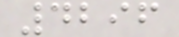4296
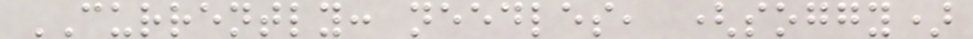CURRENTLY: needles, (soggy)
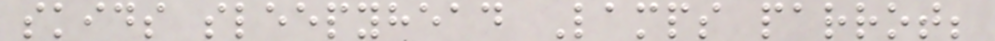skids sleepyhead Lamps parrot;
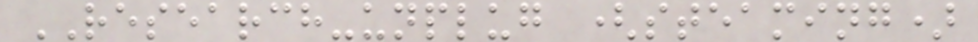RESEARCH-unplug (steaming)
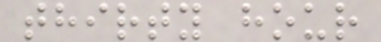thirty hour
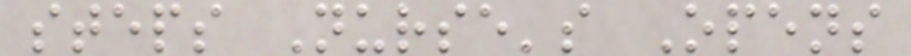steps Nurse's Opens
